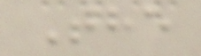The
